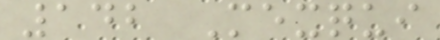142 Mexqui
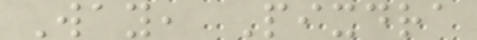Way, Pixdra
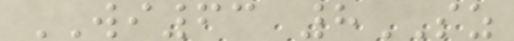WI63 8SZ
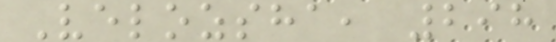Velozsha, 298
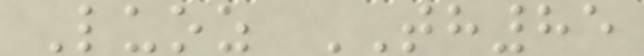Luoz TH85
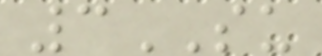3SU
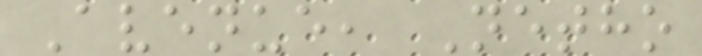Avenue, Netho
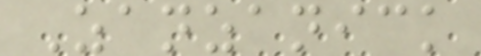Zanzanick
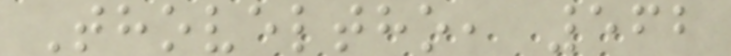Thoveltho, 562
